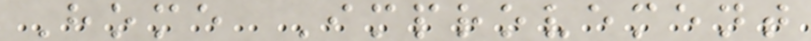Home Improvement
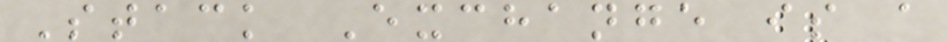Stack Exchange is a
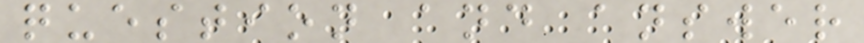question and answer
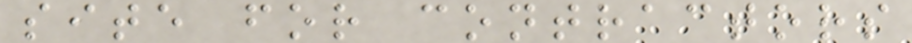site for contractors
